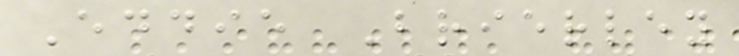Eddie Brierley
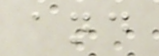and
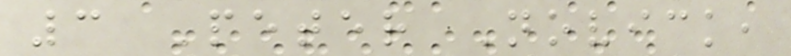3 Peter Novick,
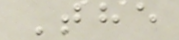The
